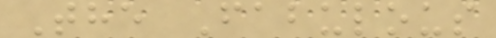The Fabulous
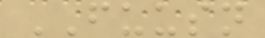FUUSN
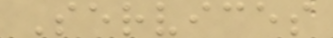Services
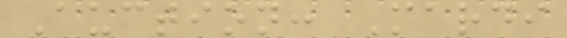Auction: Mardi
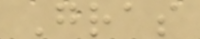Gras
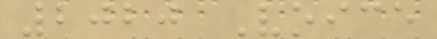2020 Voice
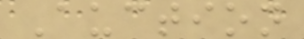Auction
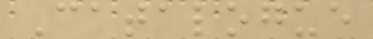Catalogue
